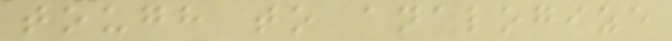tough to analogize
